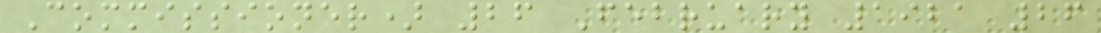Commissioner) 26 February 1921 26
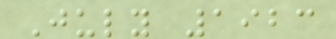July 1923
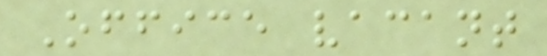Office vacant
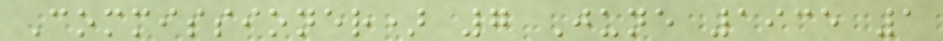Commissioner) 7 June 1935 1
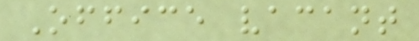Office vacant
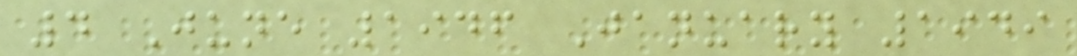4 June 1946 January 1949
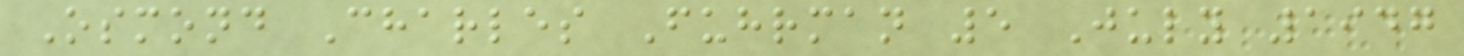Osmond Charles Fuhrman 5 July 1947
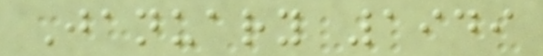January 1949
